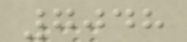7048
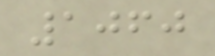1060
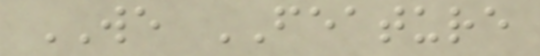WE FEATURE
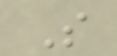S
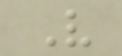V
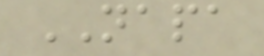NAPA
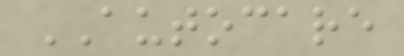AUTOCARE
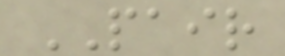PAIR
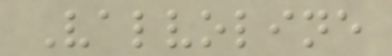Valvoline
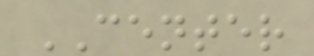CENTER
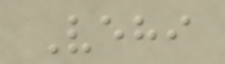Vehi
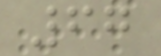67
